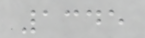1345
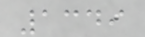1349
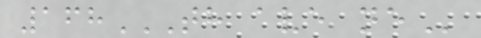168TH AVE NE
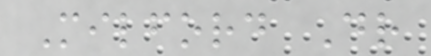Milford Dr
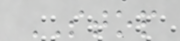STOP
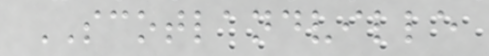SCOTLANDVILLE
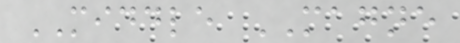MIDDLE MAGNE
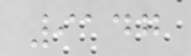9147
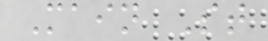Main St
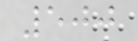500
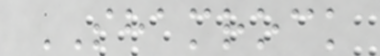SHAMROCK
